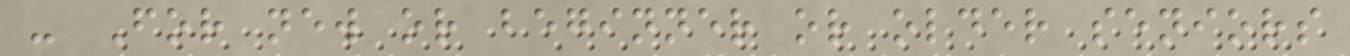- For new or beginner or older seniors
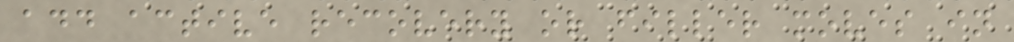add active recovery or filler moves in
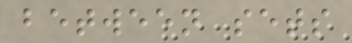between sets
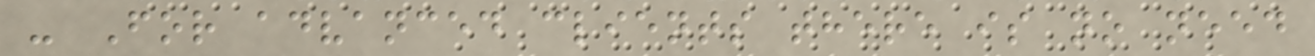- For advanced clients there is no need
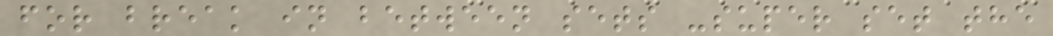for break in between sets -super set the
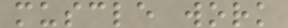muscle work
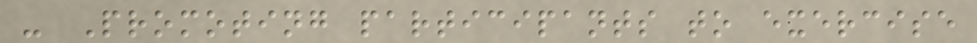- Promoting participants to exercise
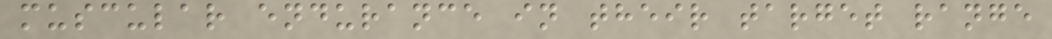muscular endurance in their target range
